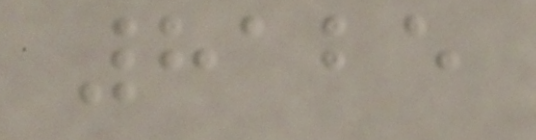8125
